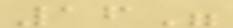16"
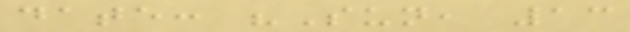date: "Sun, 13
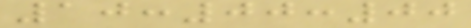10:00:00
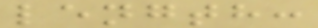length:
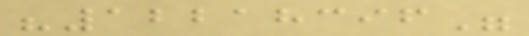"12218396"
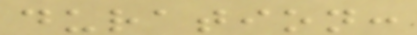duration:
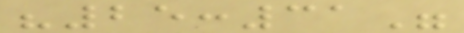"25:31"
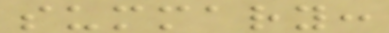summary:
